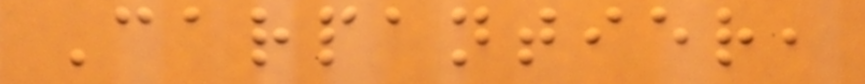Carpantier,
